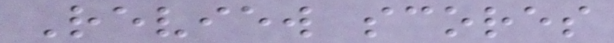Review scores
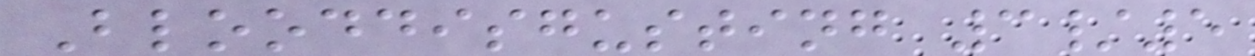Blooddisgusting 3/5
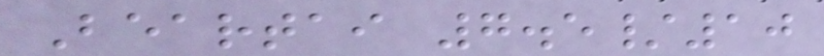Beartai 7.5/10
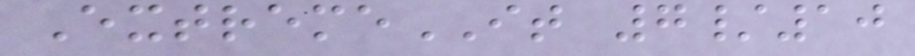ExtremeIT 7/10
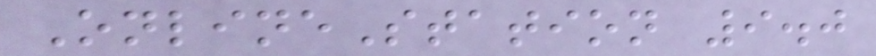OnlineStation 9.0
